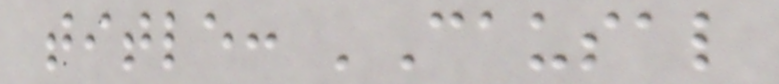title: 'Causal
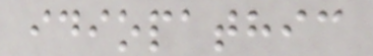idiopathic
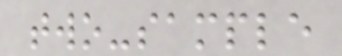two-sample
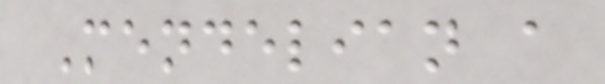Mendelian a
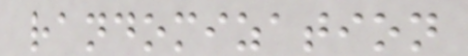randomization
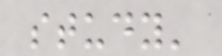study'
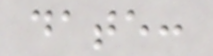date:
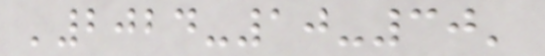'2024-10-30'
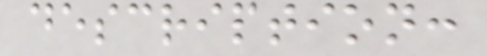description:
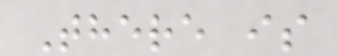There is
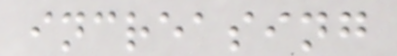increasing
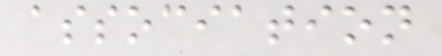association
